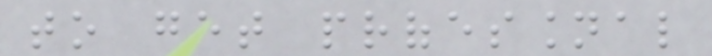to get professional
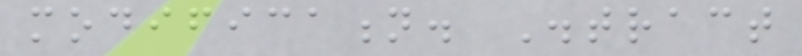modification. Distract
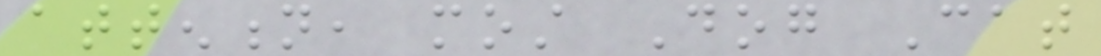attention, most Dog Cat
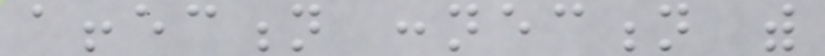affection connection with
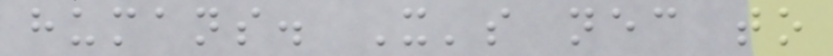humans. It's necessary to
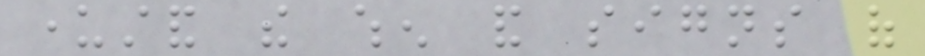understand the when and signs of
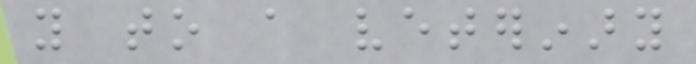you to a veterinary
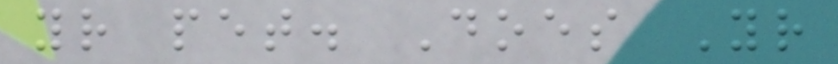your pet. Does Your
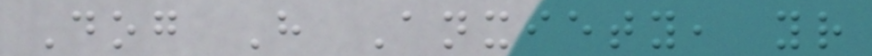Dog Have Anxiety, your
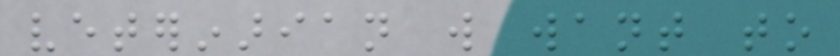veterinarian will want to
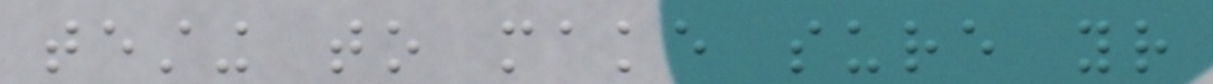testing to make sure your
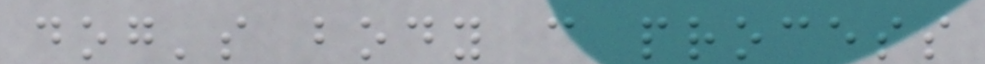dog's body can process
